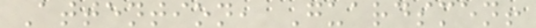Attention, Guardsmen!
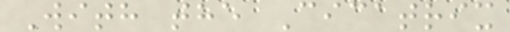With the Cicatrix
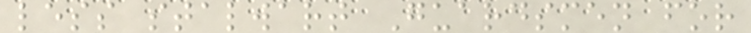less stalwart Guardsmen for
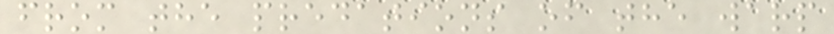from the predations of the warp
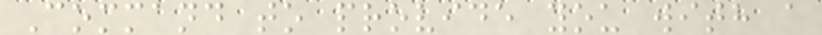Command to provide you with a
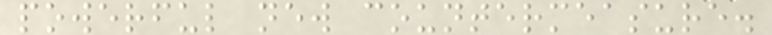powerful new countermeasure.
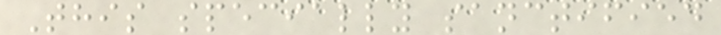This specially sanctified
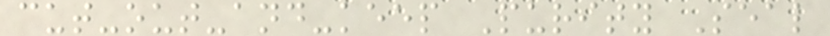cut-out-and-keep Purity Seal
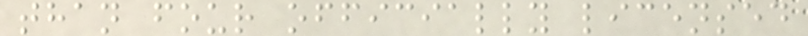than four officially licensed
